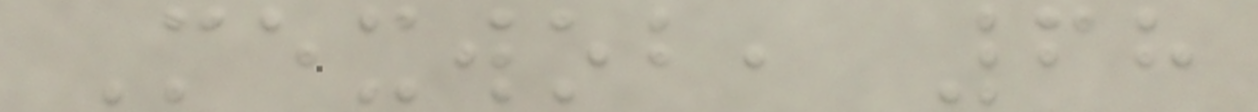Mexwob, 68
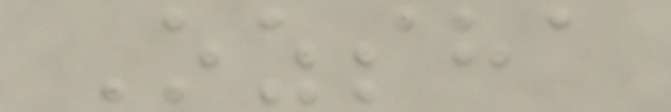Ozsha
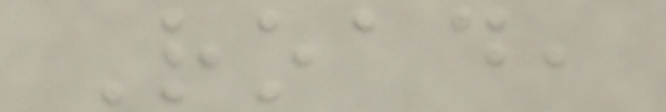Road,
